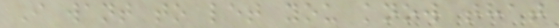I want to let you know that
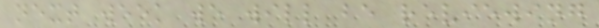next week we will be reviewing
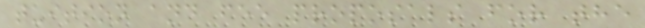tuition and fee proposals for the
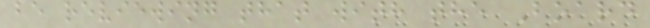be reviewing that with the Board
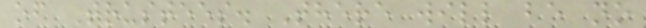of Trustees. There will be no
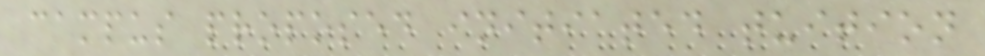campus proposed initiated tuition
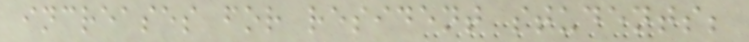increases for resident students;
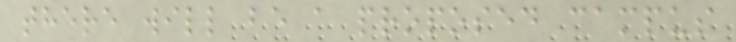there will be a proposed campus
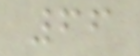66
